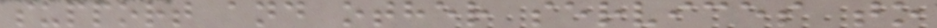support and other services to
